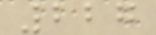227
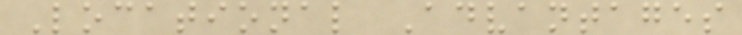Locational Advantages
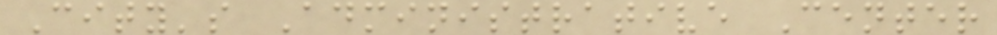City's Administrative Center
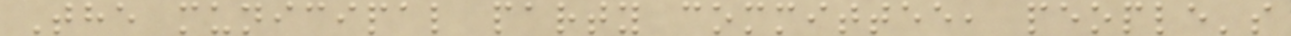The municipal party committee, people's
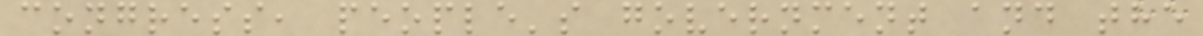congress, people's government and the
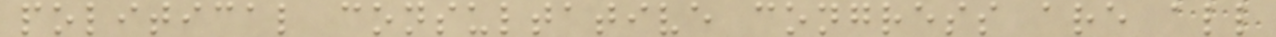political consultative congress are all
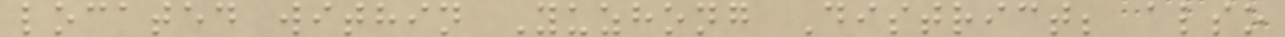located within Yuzhong District; also
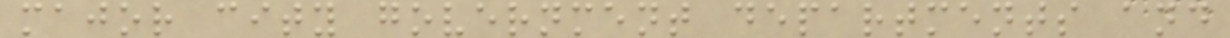major city government departments and
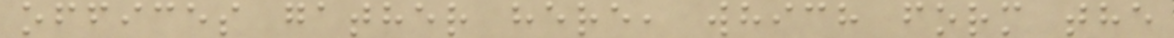offices gather here, which form the
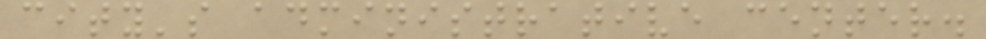city's administrative center.
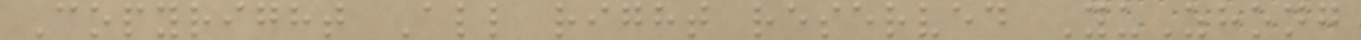Copyright All right reserved YuZhong
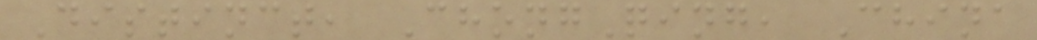Distinct, ChongQing, China
